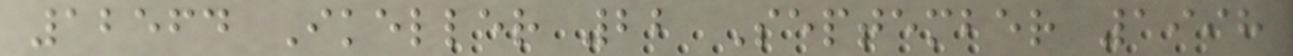12564 Ikeller 22 September 1998
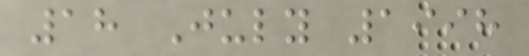18 July 1998
